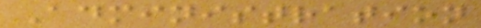Administration
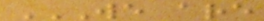WE ARE
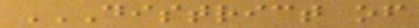DISTRICT OF
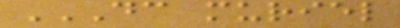DC MURIEL
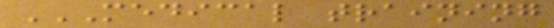MEDICAL TRAINING
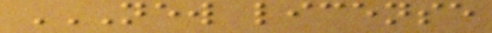NEW LICENSE
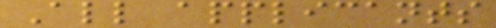All applicants
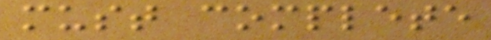must complete
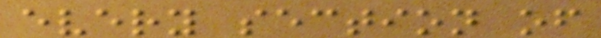every section of
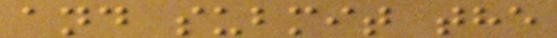and submit the
